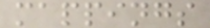mappings
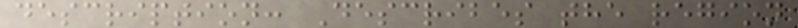description: Describes the region
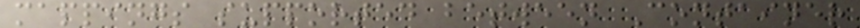mappings supported between Container
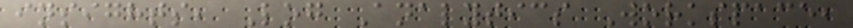insights, Log Analytics Workspace,
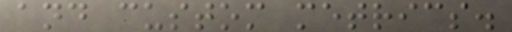and custom metrics.
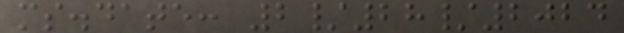ms.date: 2/28/2024
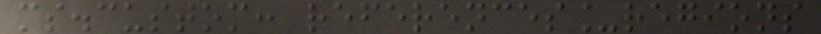ms.custom: references_regions
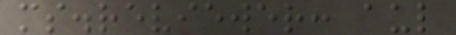ms.reviewer: aul
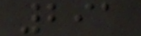291
